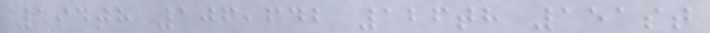194th 106,642 126th 151st
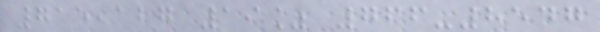715,127 19% 766-8547
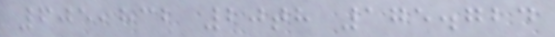605,832 20th 175.724
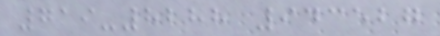719-8288 943527
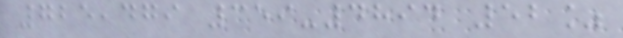725,479 359-4894 52%
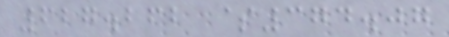627.262 $374.07
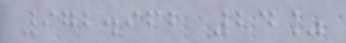972.962 24%
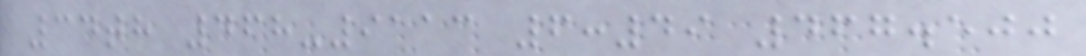34th 468-9113 6:49 467.500
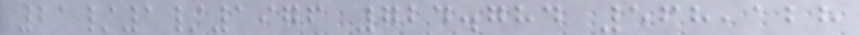21/1/1976 724.784 568,128
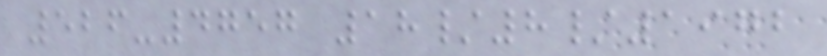526-4757 18/8/1972
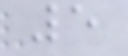5
